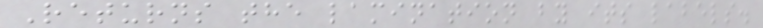Returns the lamination by its labels.
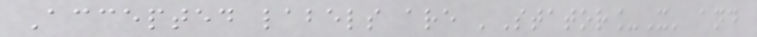Accepted labels are 'Stator_X' and
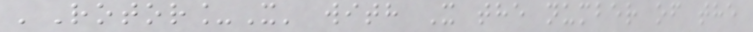'Rotor_X' with X the number of the
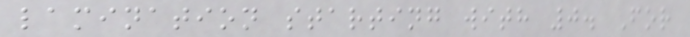lamination starting with 0. For
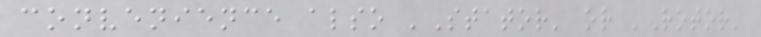convenience also 'Stator' or 'Rotor'
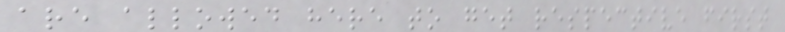are allowed here to get respective first
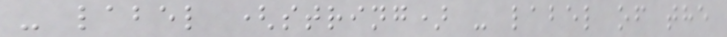- label (string) - label of the
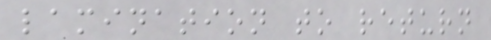lamination to return
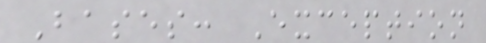Bases: Exception
